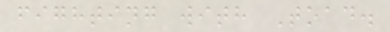fighting with Toad.
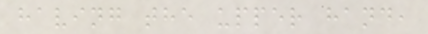having the upper hand,
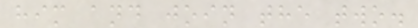him and join the two.
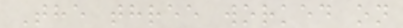The three worked on
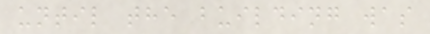until the building was
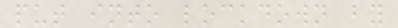put into lockdown by
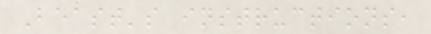Beast's instructions,
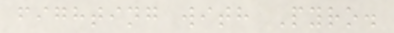fighting with Pyro.
